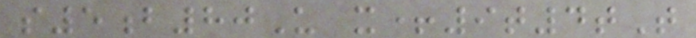s5b80U x+9t4tT
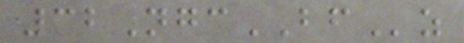32NgcBFz
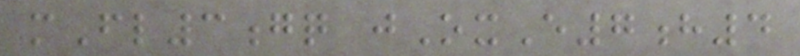mFl3gq jOxE7h4
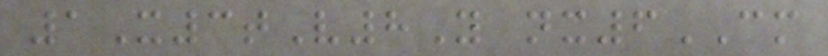1X3tV8Y nx6CM
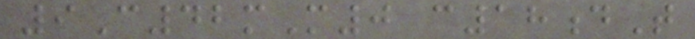9C42mM0 c18dT
